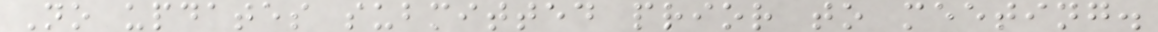No updates submitted prior to meeting.
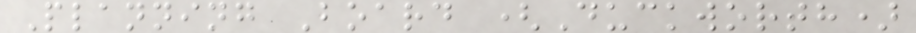Planning Board (Duckworth)
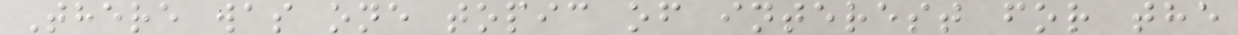There was one topic of interest for the
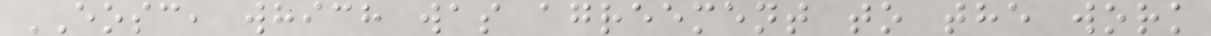EOSC, which was agreement to the work
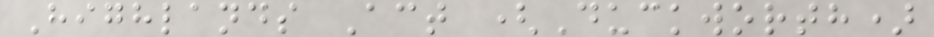Highlands Act (Duckworth)
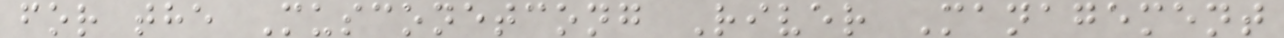for the Musconetcong River Management
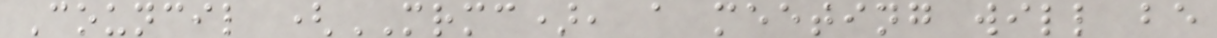Council (MRMC), a meeting will be
